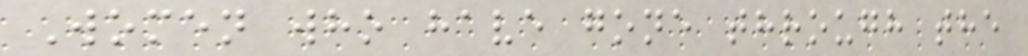Women who have gone through the
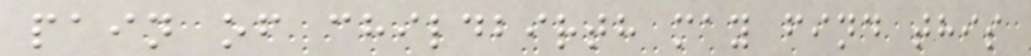pain of childbirth may find this
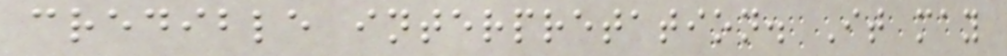credible interpretation. It may
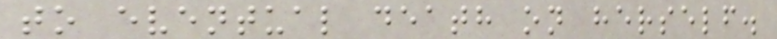to eventual death on herself.
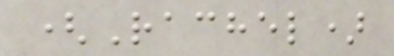(Rachel)
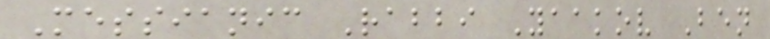Messianic Rabbi Yaakov Ben
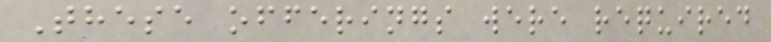These offerings were required
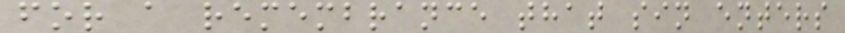for a remembrance that sin enters
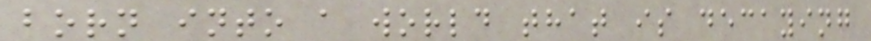born into a world that is decaying
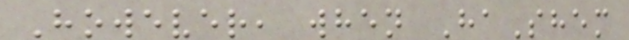However, when HaShem
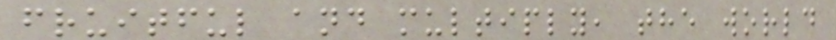fruitful and multiply, the world
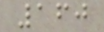160
